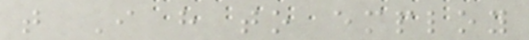that I have to employ
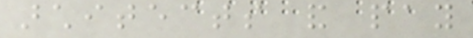architects and pay
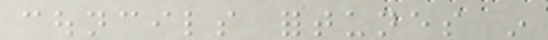councils fortunes in
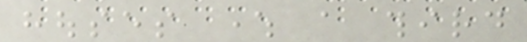houses where a third
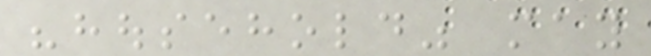"household" may
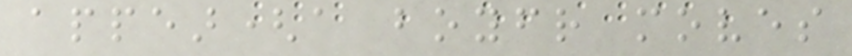appear(a boyfriend moves
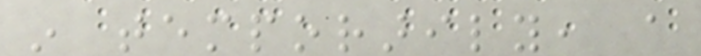in temporarily, a
